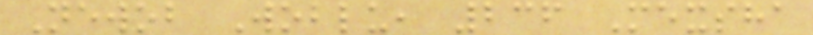Newob Woblu, 236 Mexsha
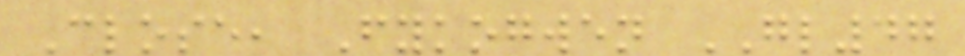Close, Fykogwen GL47
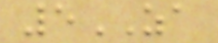5ZA
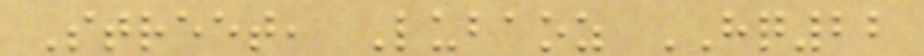Street, Lubaoz HQ22
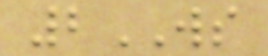2WS
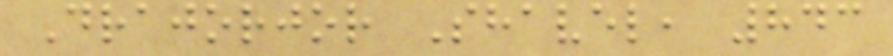Drajorjor Shavel, 843
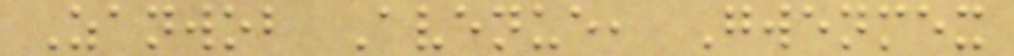Zanwob Avenue, Gwenmex
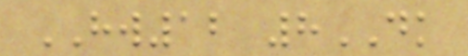HW12 8DK
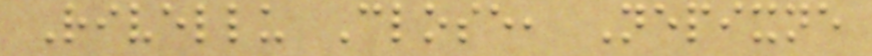Rivellu Close, Nepixne
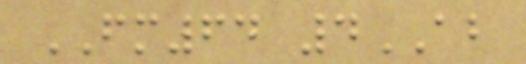FM64 4AB
